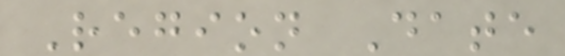Region Date
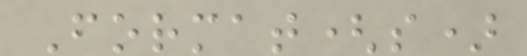Format(s)
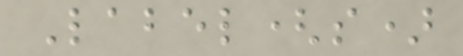Label(s)
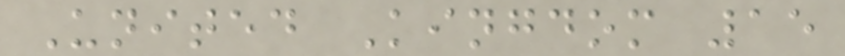United Kingdom 15
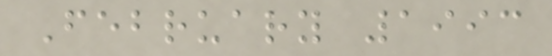February 1993
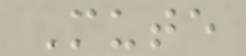Mute
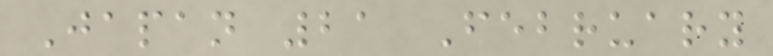Japan 21 February
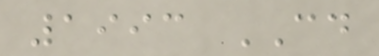1993 CD
